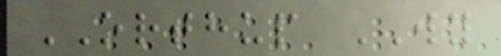ORTHUP WY
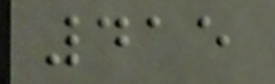415
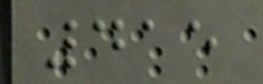415
